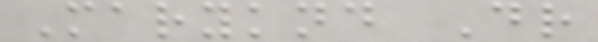Maryknd Dr
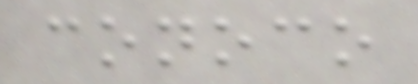conoco
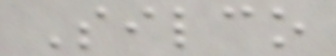Silco
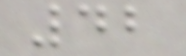42
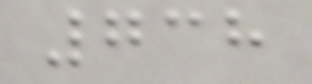738
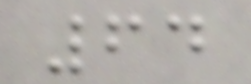64
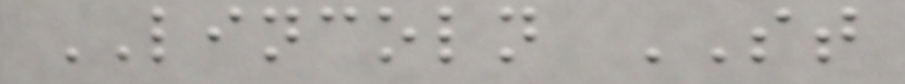LINCOLN ST
